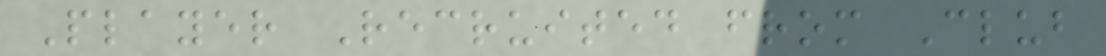Player Recruited from Club
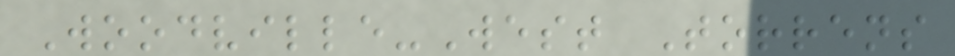Woodville-West Torrens
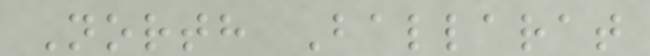North Ballarat
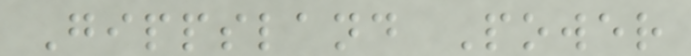Gippsland Power
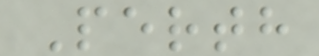Perth
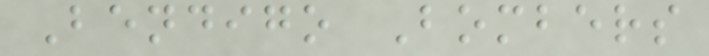Bendigo Bombers
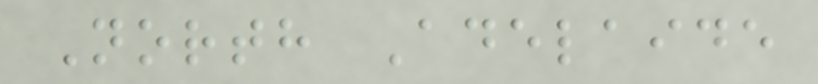North Adelaide
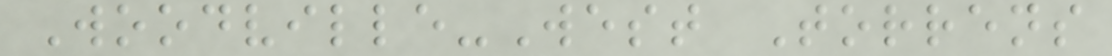Woodville-West Torrens
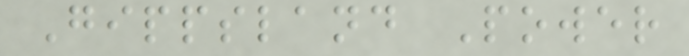Gippsland Power
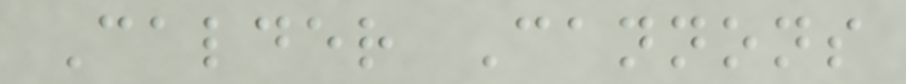Calder Cannons
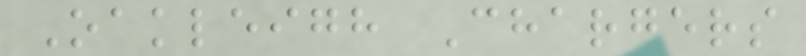Oakleigh Chargers
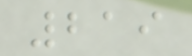219
